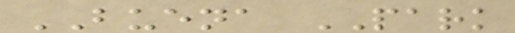BUENA PARK
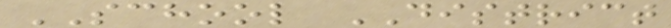SCHOOL DISTRICT
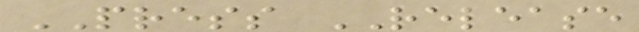PRESS RELEASE
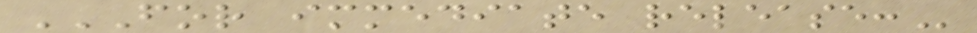FOR IMMEDIATE RELEASE:
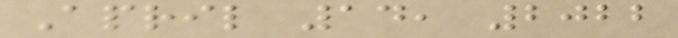April 14, 2022
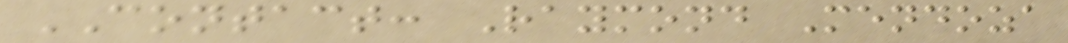CONTACT: Raymond Mendoza
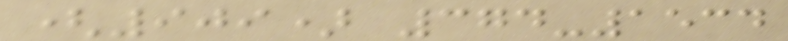(909) 374-1534
